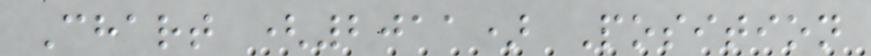Chart (2011) Position
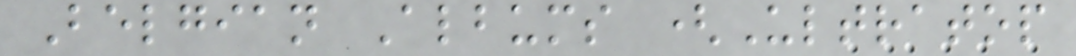Belgian Albums (Ultratop
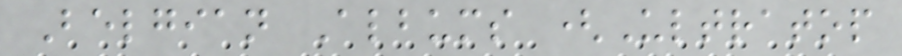Belgian Albums (Ultratop
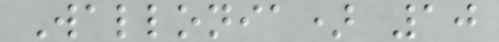Wallonia) 10
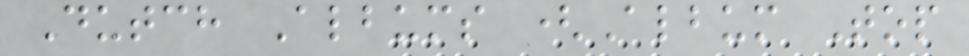Dutch Albums (Album Top
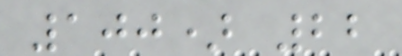100) 22
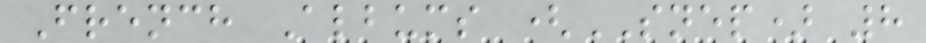French Albums (SNEP) 8
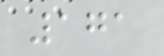171
